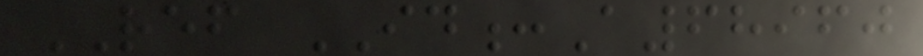REF ID:A68960
